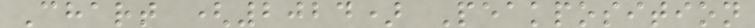Chart (2024) Peakposition
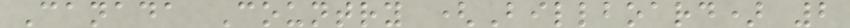Canada Country (Billboard) 2
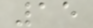15
